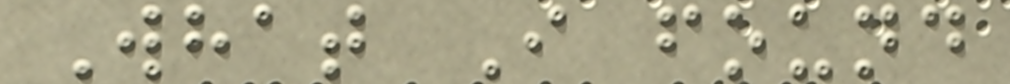What I found
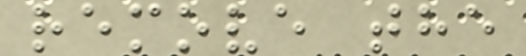remove the
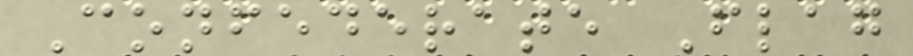Confederate Flag
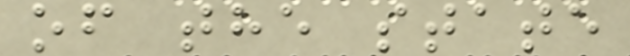of the state
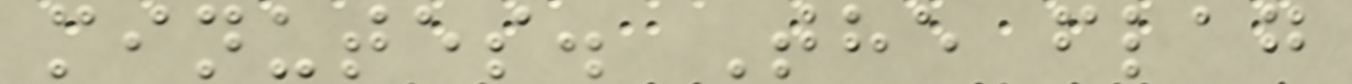minutes. The flag
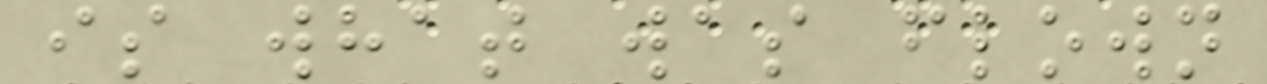is what was flown
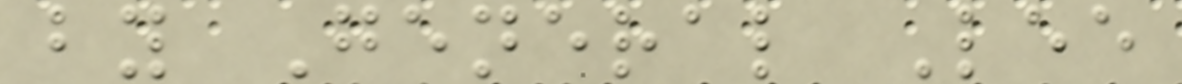by General Lee
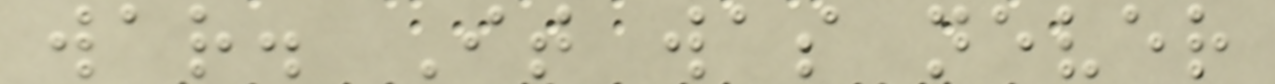war. It was never
